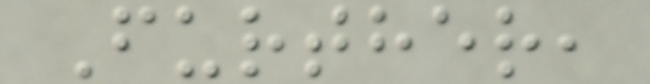Further,
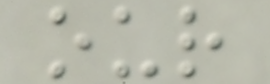our
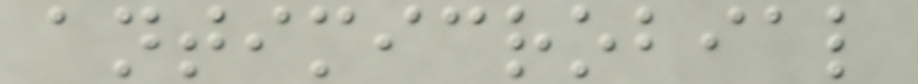antimicrobial
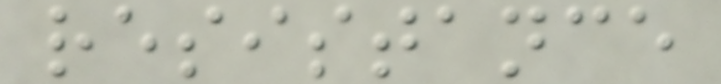resistance
